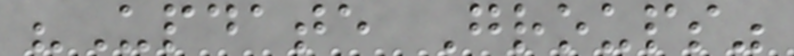"Update Groups"
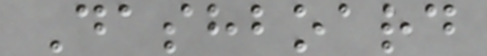Dashboard
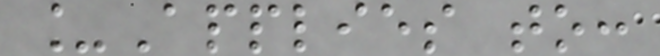_Applies to:
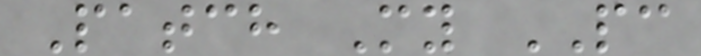Patch My PC
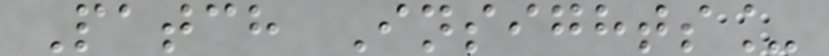Patch Insights_
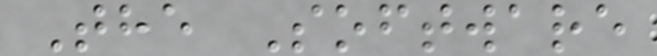The Software
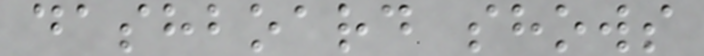dashboard shows
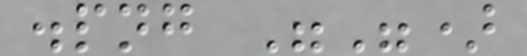.png "")
